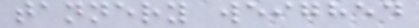tannery weighed
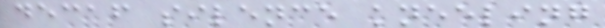decaf silence kneeling
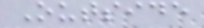Outside
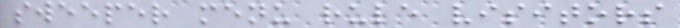sweeper menu rule visitors
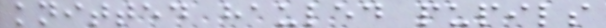knitted hauled pupils
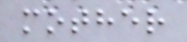mother
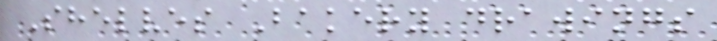Shelves Bakery drawings
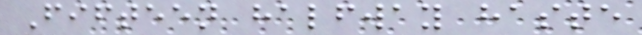Fifteen halfway haste
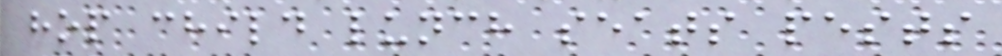hop child lunch seats pests
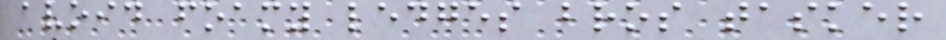avoid foamy ledges bros tasker
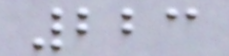223
